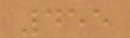455
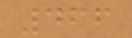466
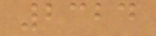2324
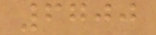6700
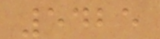5425
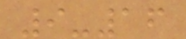9-16
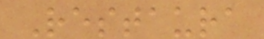Restaura
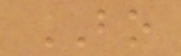BO
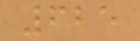625
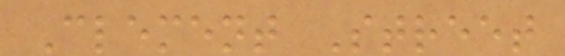Clement Street
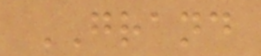GRAND
